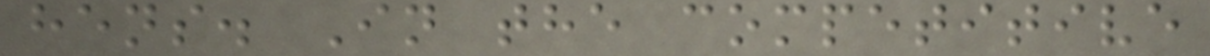hens. In the competitive
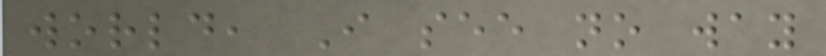world, I see no way
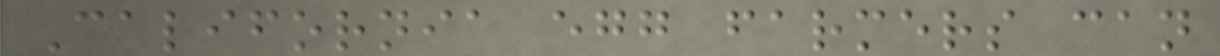California egg farmers can
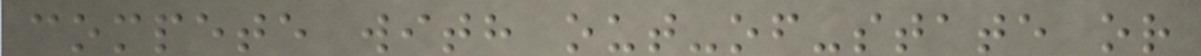compete with out-of-state or
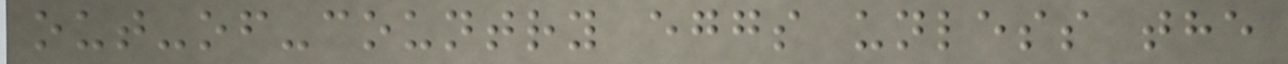out-of-country eggs unless the
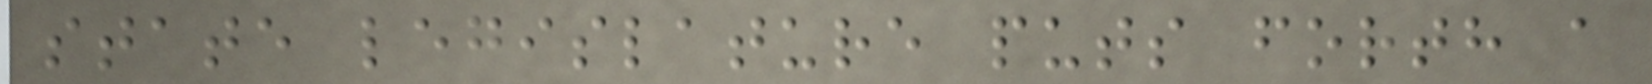state legislature puts forth a
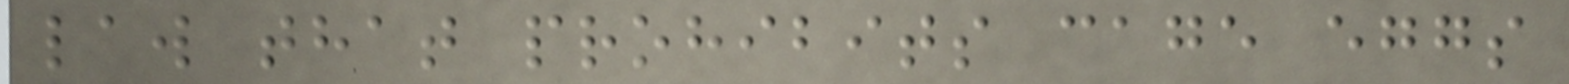law that prohibits cage eggs
